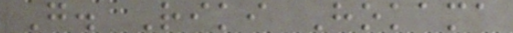G. Riki Hokama
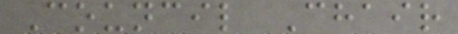Council Chair
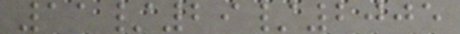11/29/2005
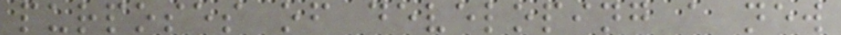purposes of developing a new
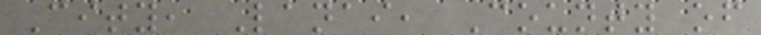City, Lanai, County of
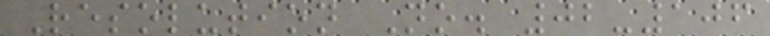Resolution No. 02-106
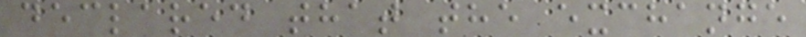declared that the exchange
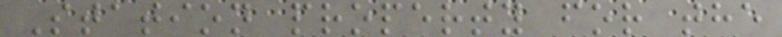Station property for the
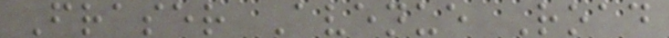Fraser Avenue Road
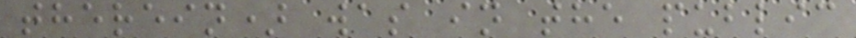therein) was in the public
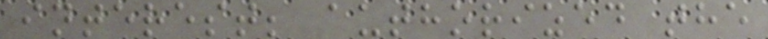interest; authorized the
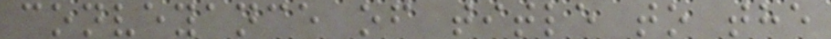conveyance of title to the
